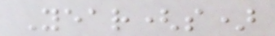Year(s)
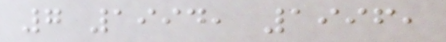7 1994, 1996,
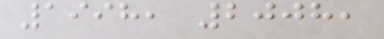1998, 2008,
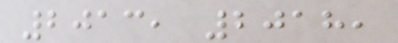2013, 2018,
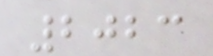2023
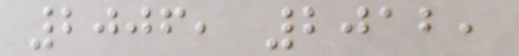2006, 2012,
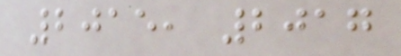2015, 2017
